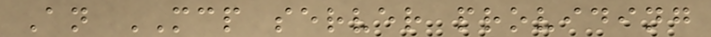An MCP server providing
